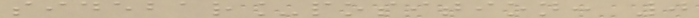sidebar_position: 0
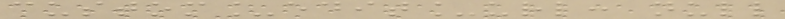custom_edit_url: null
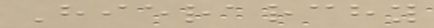Hierarchy
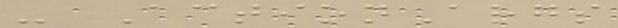- ActionArgs
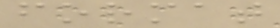format
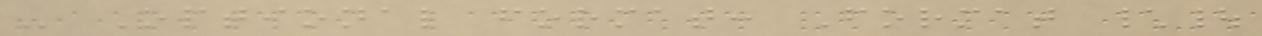- Optional format: Format \|
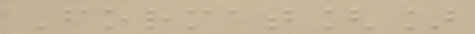Format[]
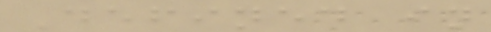Defined in
